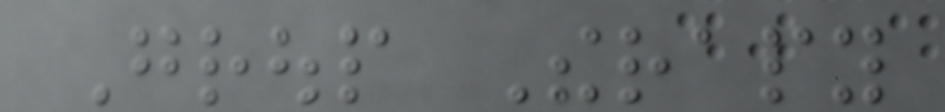Group Therapy
